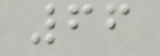66
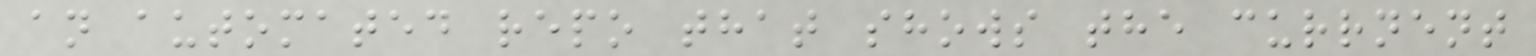an automated repo that shows the currnent
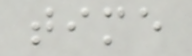time
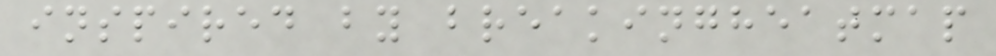inspired by breakingheatmap
